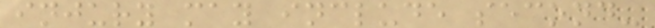injury may include second-
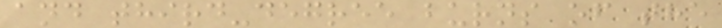and third-degree burns of the
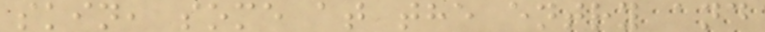skin, some at the entry and
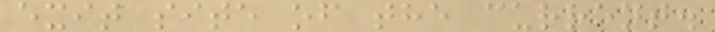exit site of the current.
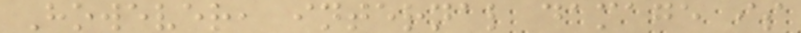However, internal damage is
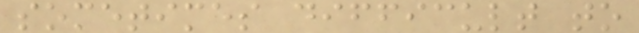sometimes difficult to
